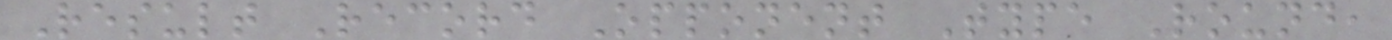Result Record Opponent Type Round,
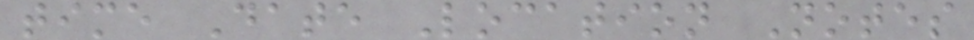time Date Location Notes
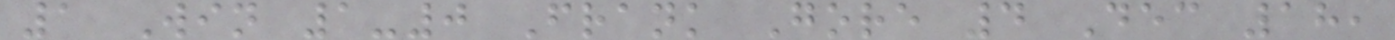1 Win 1-0 Frank Gore 4 Dec 18,
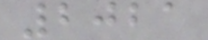2021
